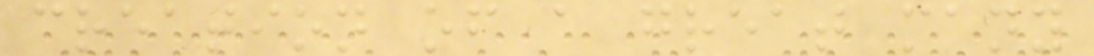creation of a great many
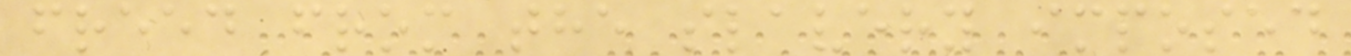freed from the slavery imposed
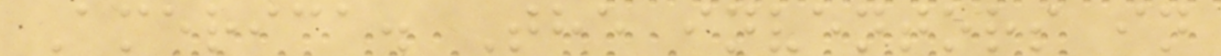America. The inventors in
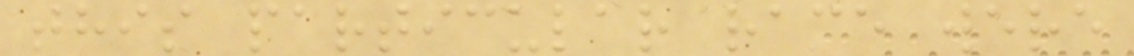this particular race were
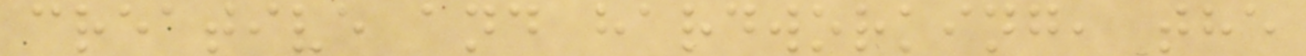creative and hardworking, the
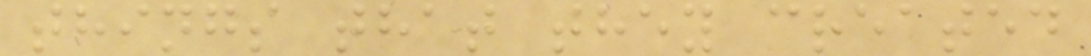things that they created
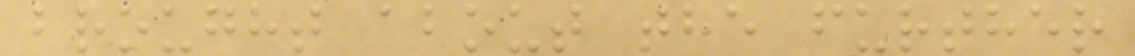brought about the further
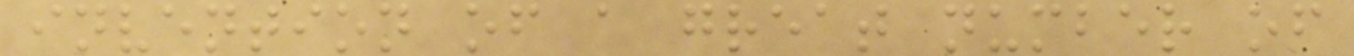invention of a great number of
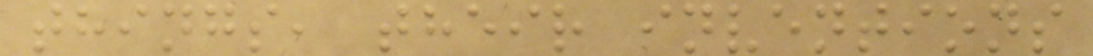things, their inventions
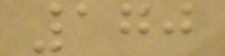170
